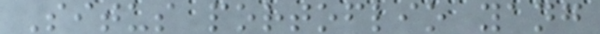Situs portoflio yang
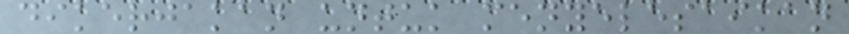dikerjakan untuk menyelesaikan
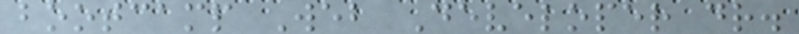bootcamp Web Developer dr.
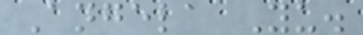Angela Yu.
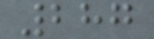287
